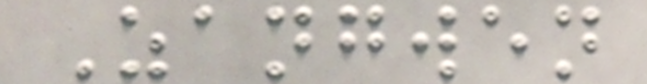Zangwen
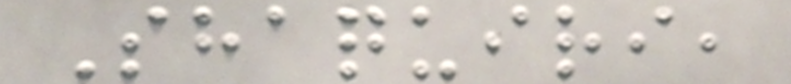Shaquiri,
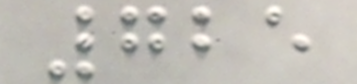725
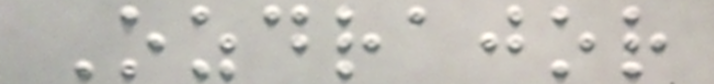Ozdrajor
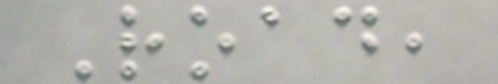Road,
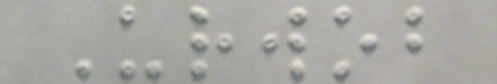Urwob
